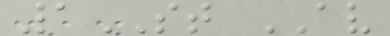1ST AV
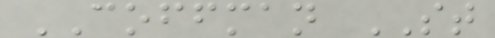COFFMAN ST
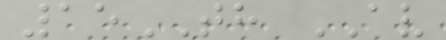15TH AV
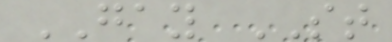GAY ST
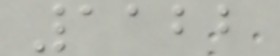1122
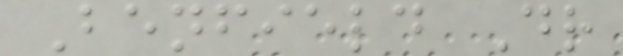Benfield Dr
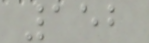152
